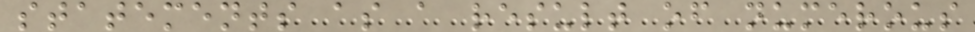statements as a result of numerous
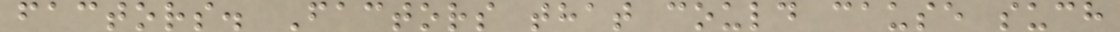factors. Factors that could cause such
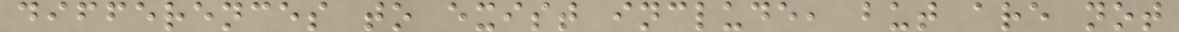differences to exist include, but are not
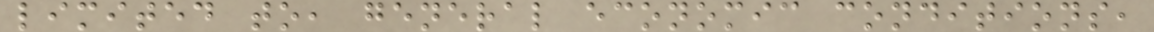limited to, general economic conditions,
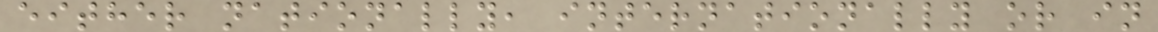either nationally, internationally or in
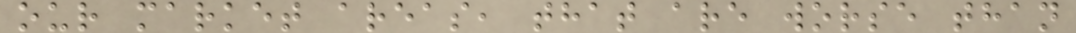our market areas, that are worse than
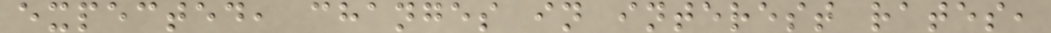expected, changes in interest rates,
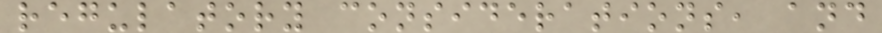regulatory considerations, and
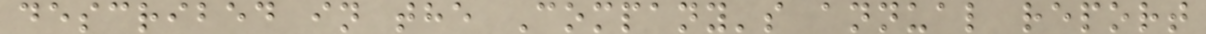described in the Company's annual report
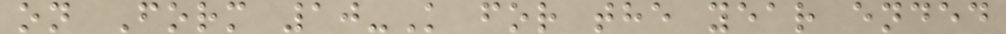on Form 10-K for the year ended
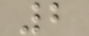2
